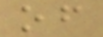of
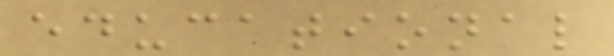educational
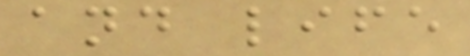and life
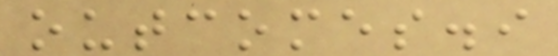outcomes.i
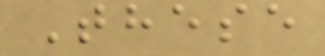These
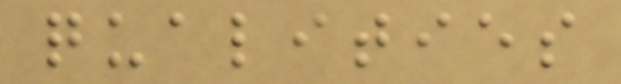qualities
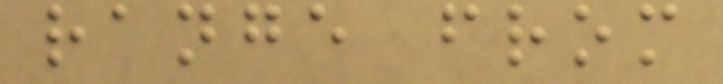range from
